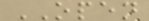OPEN
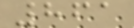861
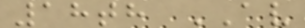18th AV
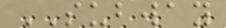SUBWAY
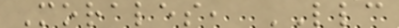Morales, LLC
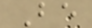Be
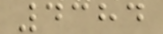4384
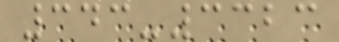343-3323
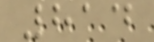814
